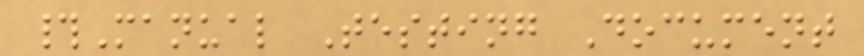#Manual Testing Document
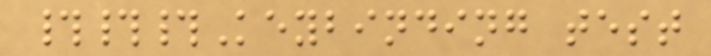###Keybinding test
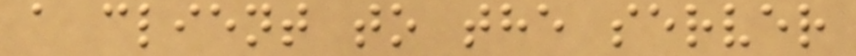a client to the server
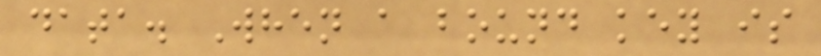data. When a bound key is
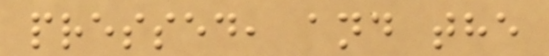pressed, and the
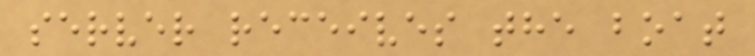server receives the boat
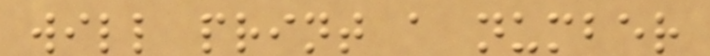will print a number
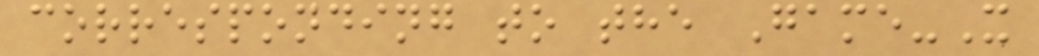corresponding to the Game-X
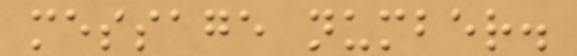message number.
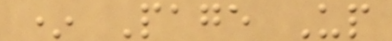* Page Up
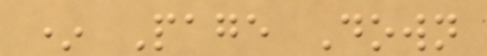* Page Down
